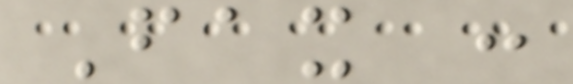Fax :
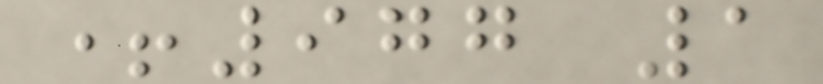+977 1
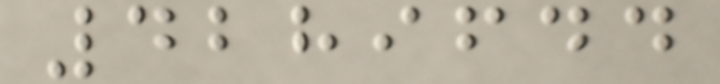4289644
